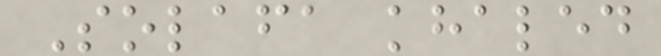Solafa khaled
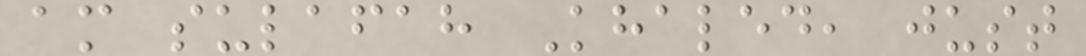am sulafah Khaled, just
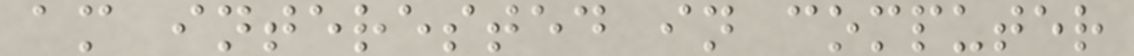am interested in computer
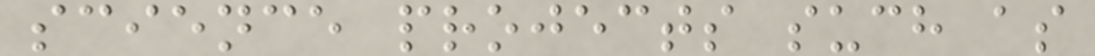science projects such as
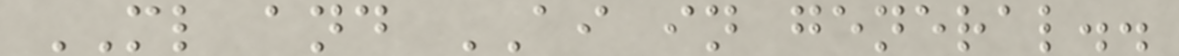ML and AI in general..
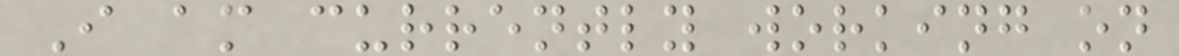I am currently working on
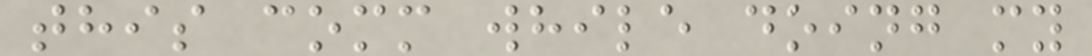this comm while doing my
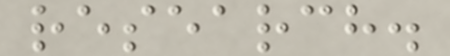research.
